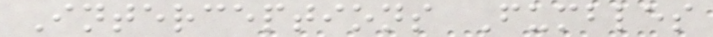Interceptions Fumbles
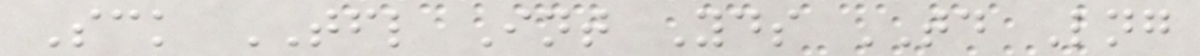Sck TFL Int Yds TD Lng
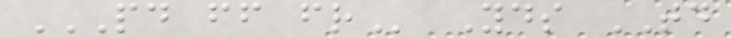PD FF FR Yds TD
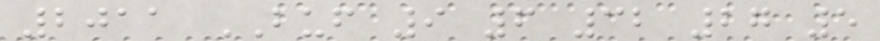2011 BUF 9 6 32 27 5
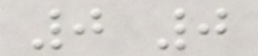0 0
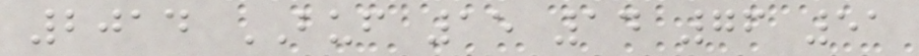2014 BUF 15 14 76 51
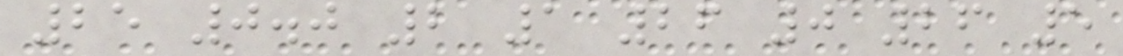25 0.0 2 1 26 0 26 5
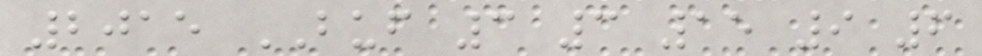2015 BUF 3 3 15 9 6
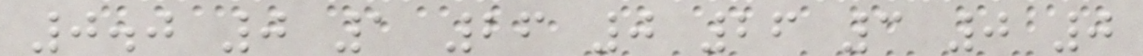0.0 0 1 26 0 26 3 0 0
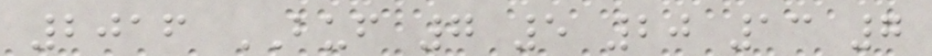2016 BUF 7 5 20 13 7
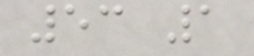53 1
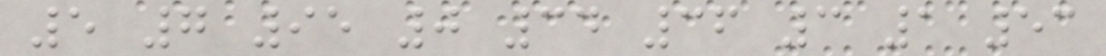5 7 95 0 34 36 3 1 53
